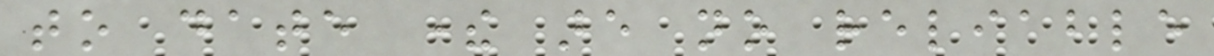to date there are no reliable
